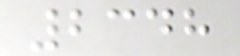2348
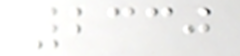2330
